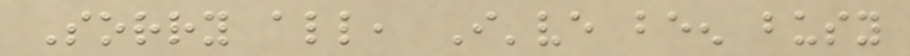Sorry all, I've been busy
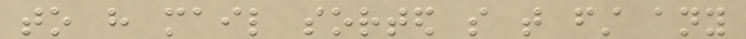to have mail sorted so that first any
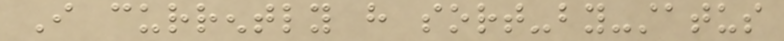I currently have sort-by-status
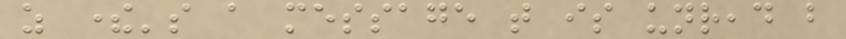as there's a message that is unread but
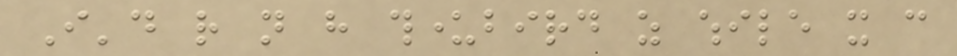I'd rather not have thunderbird as while it can
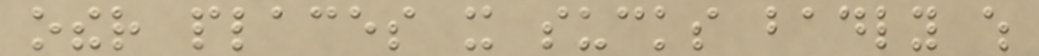other places it sucks badly which
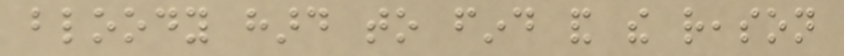bloody hard to find and the reason
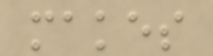makes
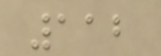112
